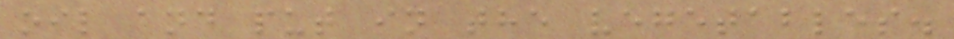oil and put in the vegetables.
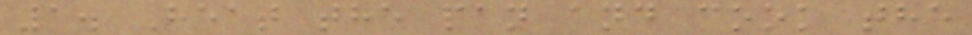1. Heat the pan and cook the
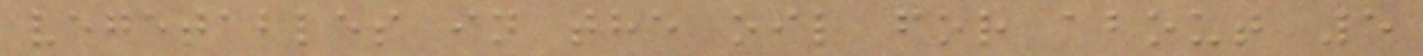vegetables in the oil for about 5
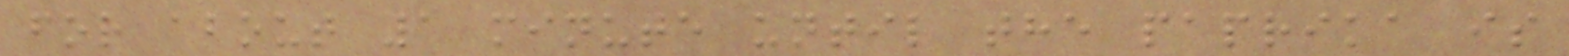for about 1 minute until the paprika is
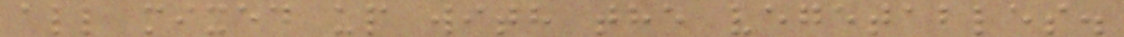all mixed up with the vegetables.
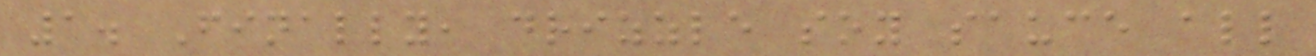1. Finally, drizzle soy sauce all
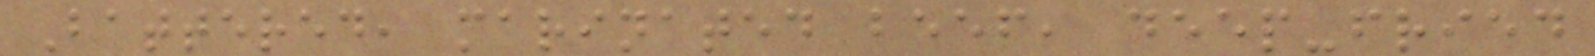Battered, marinated beef, deep-fried
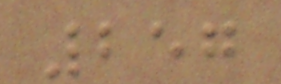257
